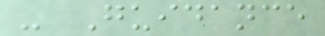- Guidance
